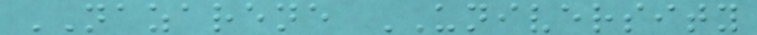NAZARENE UNIVERSITY
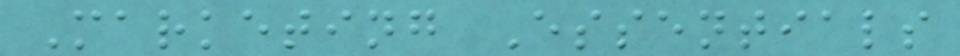Marketing Essentials
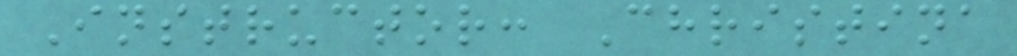Instructor: Christina
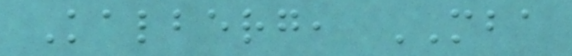Kalberg, MBA
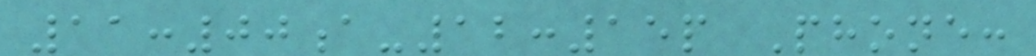11:00a-12:15p Phone:
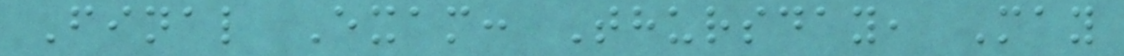Final Exam: Thursday, May
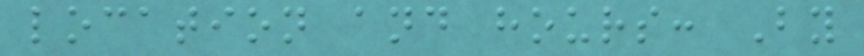location and hours: By
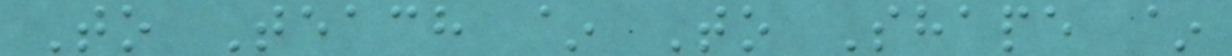To Teach ~ To Shape ~
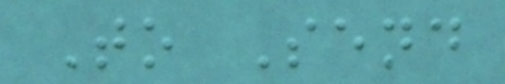To Send
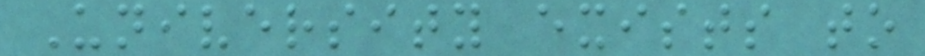University exists to
